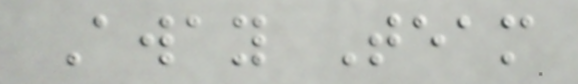Away Team
